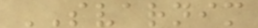SVARNIM
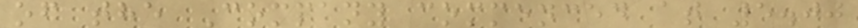of the Company commenced at 5.00
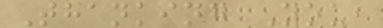Thanking You,
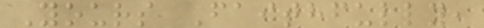Yours Faithfully,
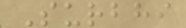Surbhi
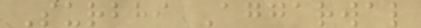Surbhi Aggarwal
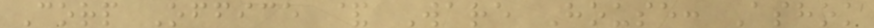Corp Office & Ware House: Ashok
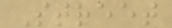Street
